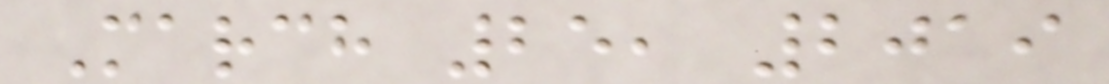March 25, 2019
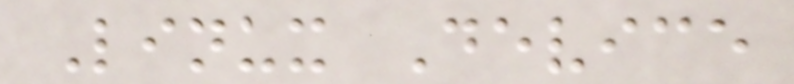Linux Device
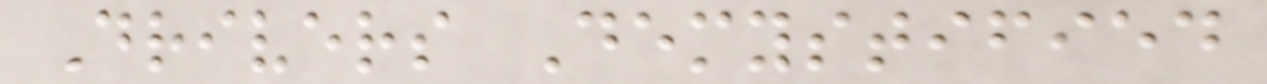Drivers Demystified
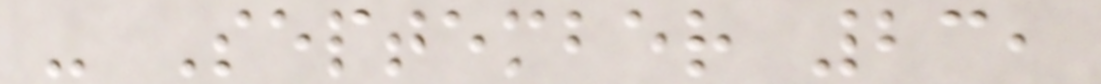- September 23,
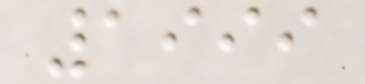1999
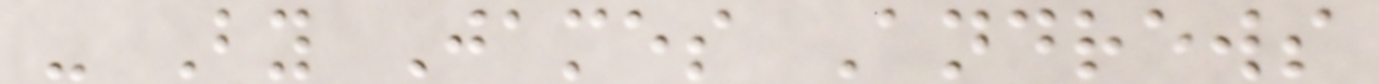- By James Andrews
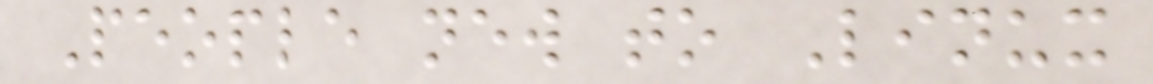People new to Linux
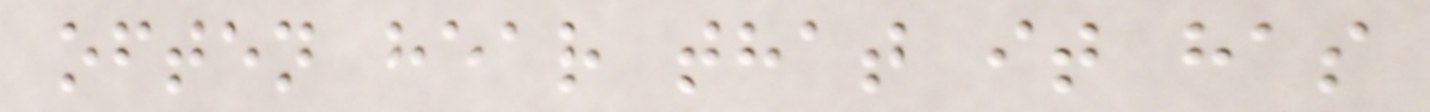often hear that it has
